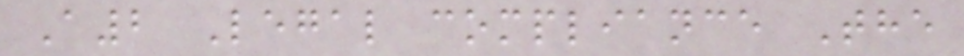A2 Legal compliance The
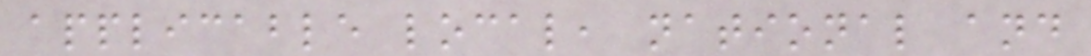applicable local, national and
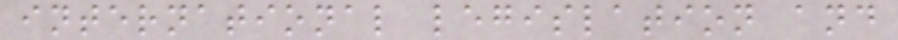international legislation and
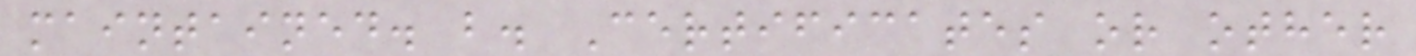maintained. b. Certificates or other
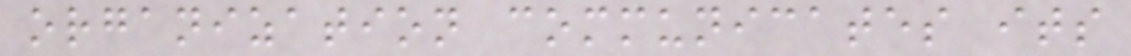organization communicates its
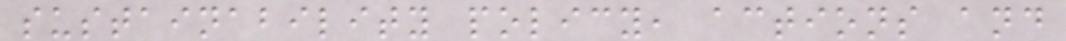sustainability policy, actions and
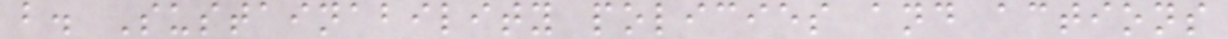b. Sustainability policies and actions
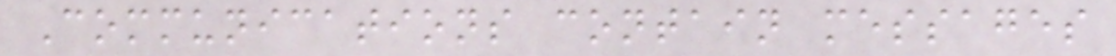Communications contain messages
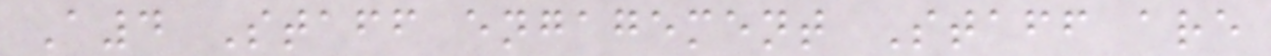A4 Staff engagement Staff are
